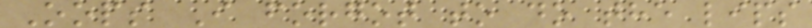Oops I forgot to do the lips
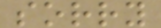sorry
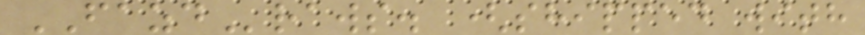FAZDraws. (shipped with
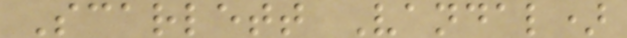Scarlett Vandal)
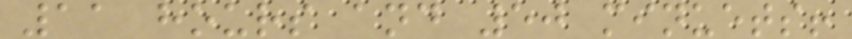11 hours and 50 minuets!
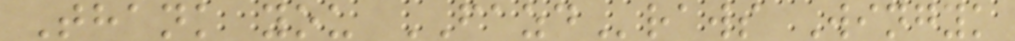Thank you FAZDraws Wingyk
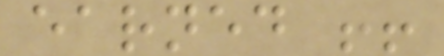earned !!
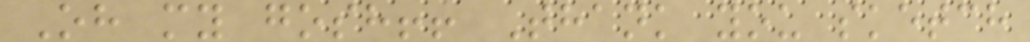Oh my gosh!! Thank you sketch
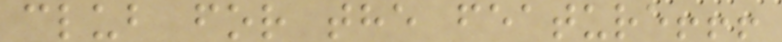club for the feature!!!
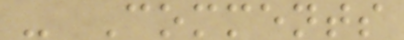- Comments
